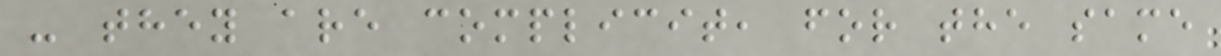- they are complicit, for the same
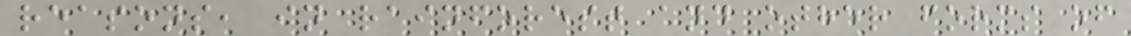reasons, in rainforest and other forms of
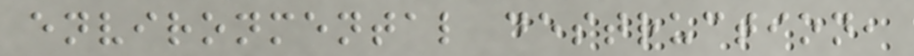environmental destruction,
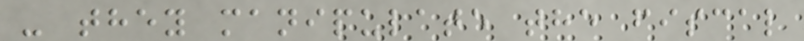- they manipulate the fiscal
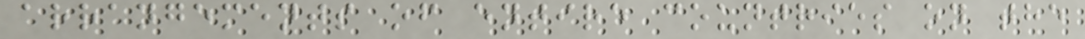arrangements of entire countries on the
